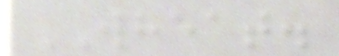WHEAT.
